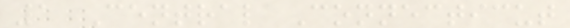1 Central Connecticut
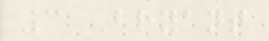3 Bryant
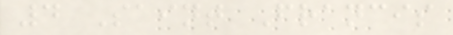4 Saint Francis
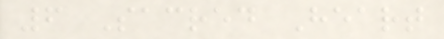6 Sacred Heart
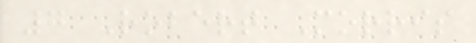7 Robert Morris
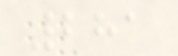281
